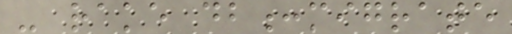- rake db:migrate
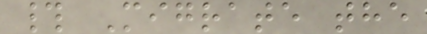# Migrate the
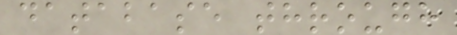database through
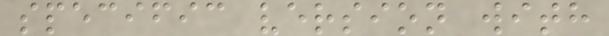specific version with
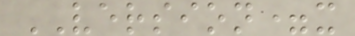VERSION=x
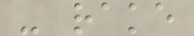- rake
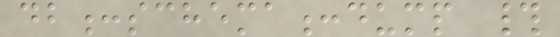db:schema:dump #
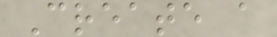Create a
